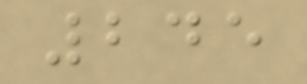245
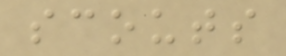scouts
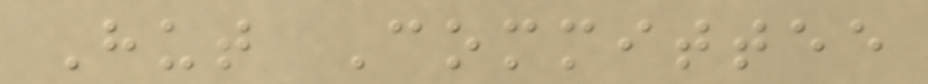Hut Committee
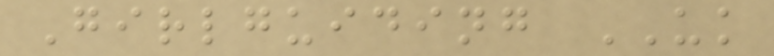Girlguiding UK
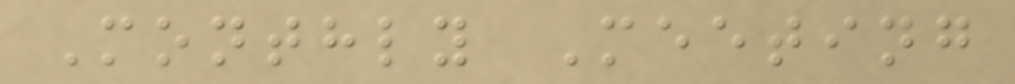Monthly Meeting
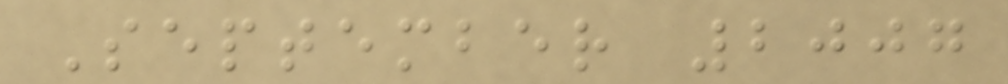September 2007
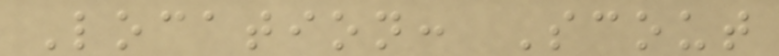Location: Scout
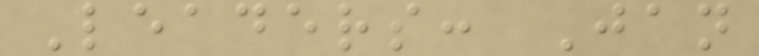Leaders: Jan
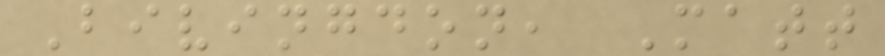Bivingdon, Matt
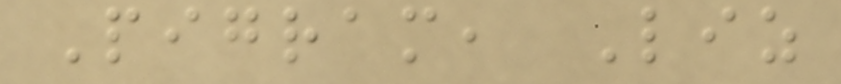Pigram, Liz
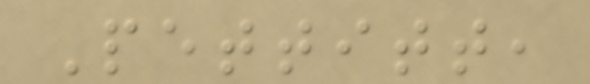Pettitt,
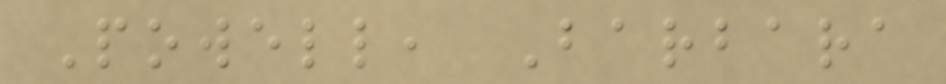Powell, Barbara
